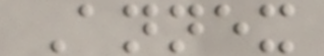Annex
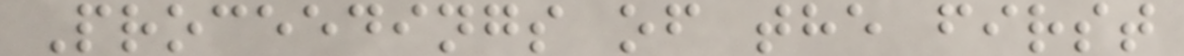Proceedings of the first
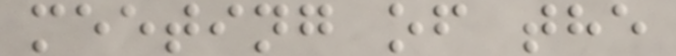meeting of the
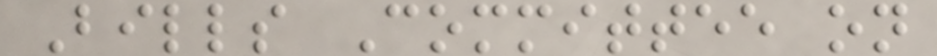Bills Committee on
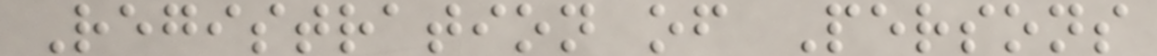Registration of Persons
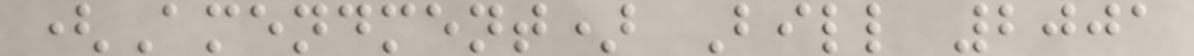(Amendment) Bill 2001
